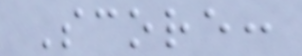Score:
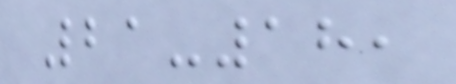21-18,
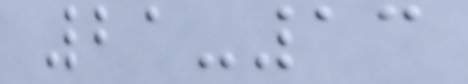21-13
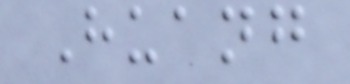Huang
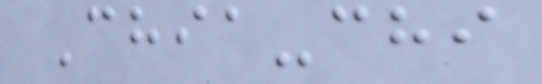Chia-chi
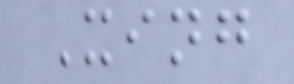Xing
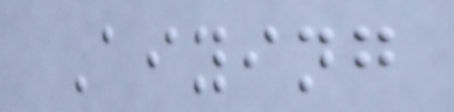Aiying
